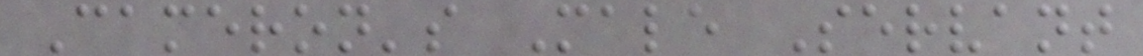Cameron's Male Servant
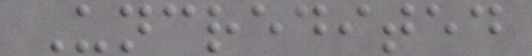Uncredited
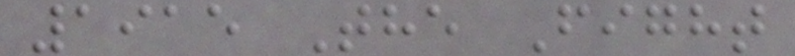1915 The Fight
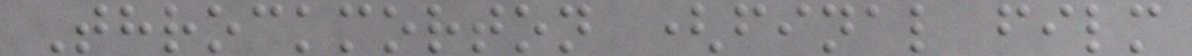Throckmorton (final film
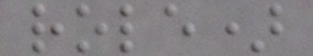role)
